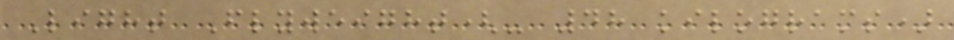Light Flyweight(- 48 kilograms)
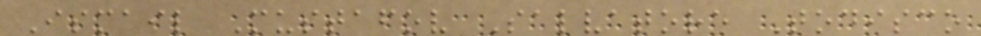Ismail Mustafov Salvatore Todisco
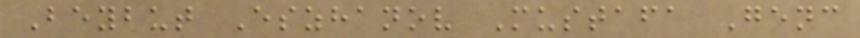Beybut Eszhanov Mustafa Genc
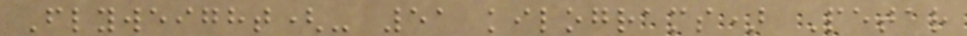Flyweight(- 51 kilograms) Petar
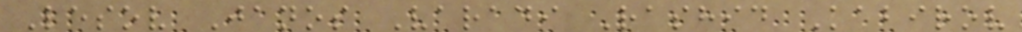Lesov Janos Varadi Rashid Kabirov
